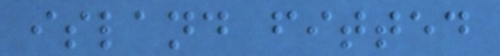island fitted
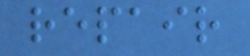repair
